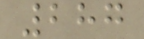287
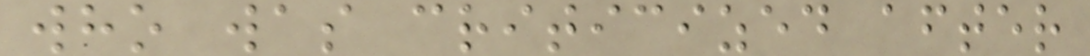who was criticized after
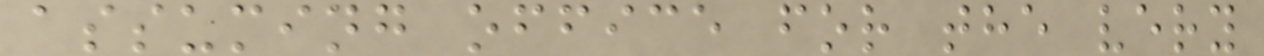assuming office for the very
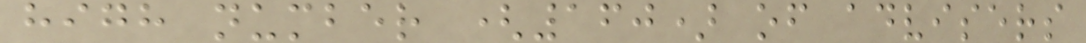high number (160) of advisers
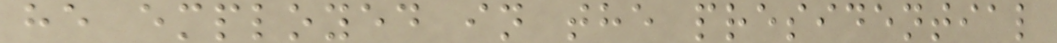he employed in the presidential
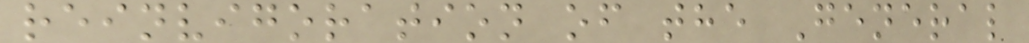reinvigoration of the General
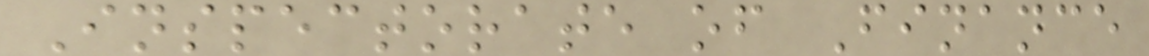Inspectorate of Finance
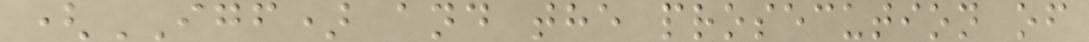(IGF) and the prosecution of
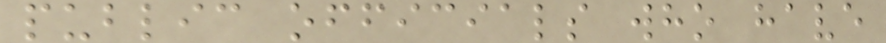public officials who have
